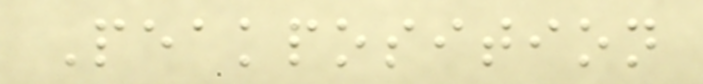Peakposition
